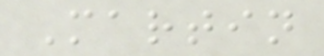Martin
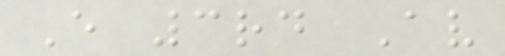E 3rd Av
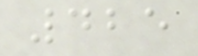425
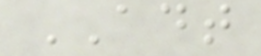ADT
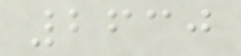2630
